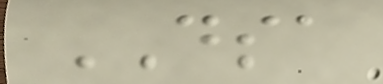DSA
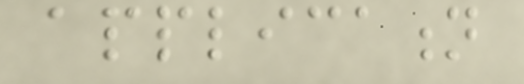application
